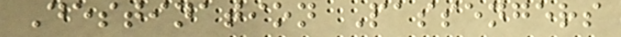Destination Passengers
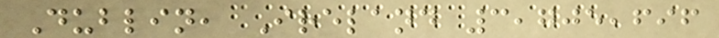Dublin, Ireland 3,705,696
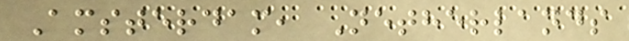Amsterdam, Netherlands
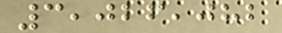3,026,082
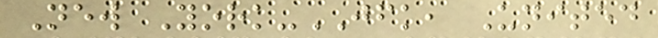New York-JFK, United
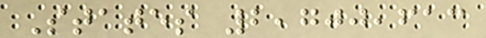States 2,700,613
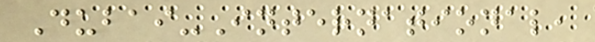Dubai-International,
